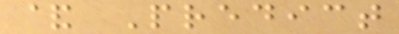& Predict
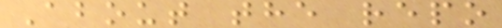About the repo
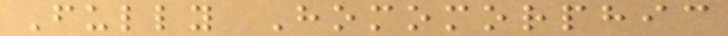Fully Homomorphic
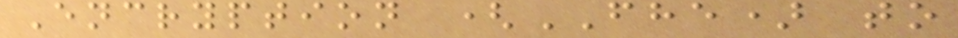Encryption (FHE) to
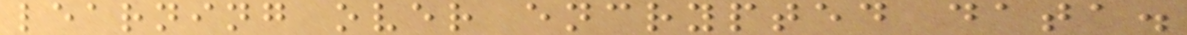learning over encrypted data.
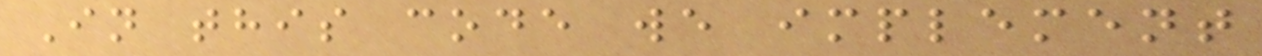In this code we implement
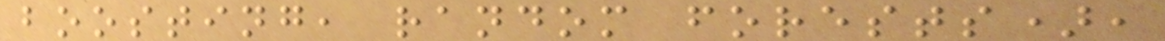boosting, random forests),
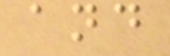and
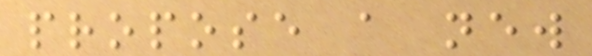propose a new
